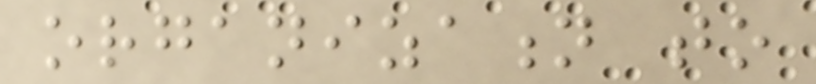organization to
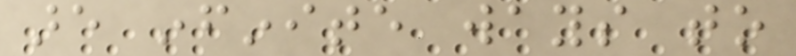are infinite ways to
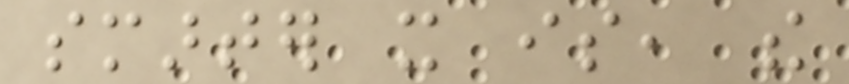smarter it is, the
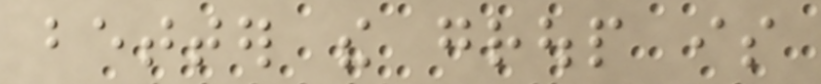better the group is
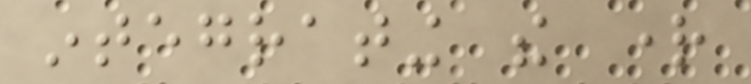integrating the right
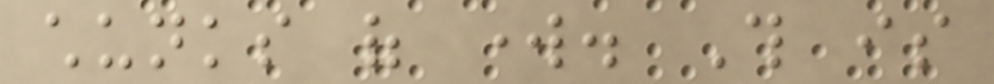chunks of work. This is
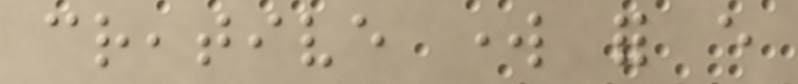creative work for every
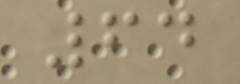64
